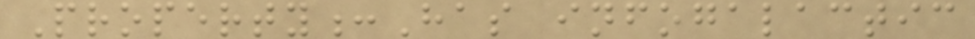Property:Has infogalactic
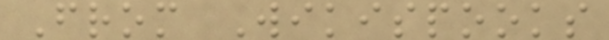From Wikispooks
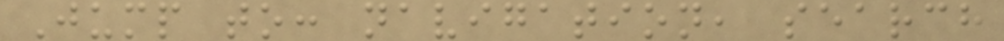Jump to: navigation, search
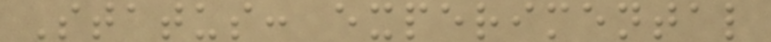Status: experimental
